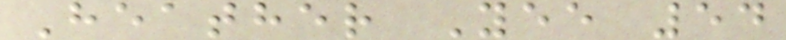Heather Yee 54
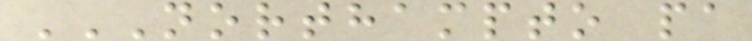NORTHAMPTO PA
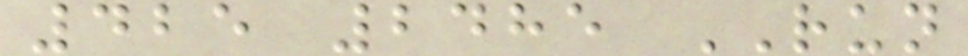425 2485 RUN
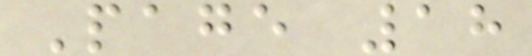Page 18
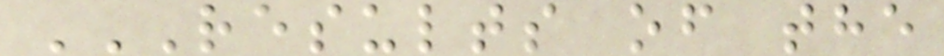RESULTS OF THE
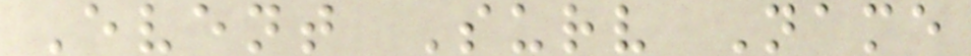Event Surv Name
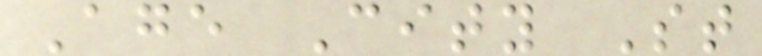Age City St
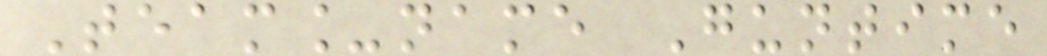Team_name Guntime
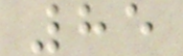85
